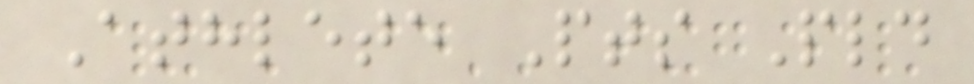Athlete Pts Pld
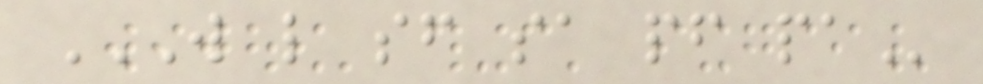W L SF SA PF PA
